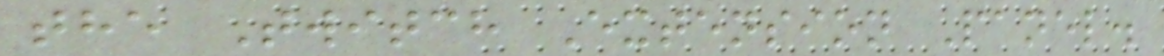the Twitch Extension Panel.
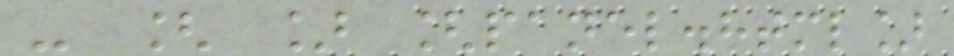- [ ] [panel.html]
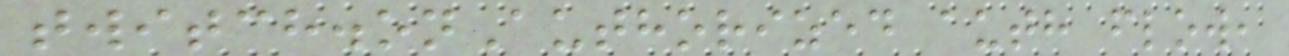twitch.onAuthorized auth flow,
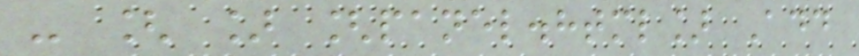- [ ] [panel.html] Add
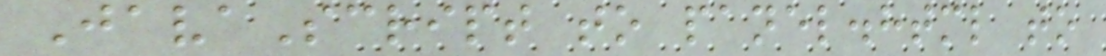JavaScript to panel.html to
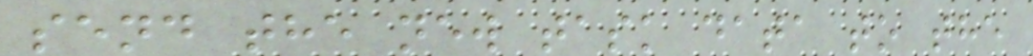send the new task data to the
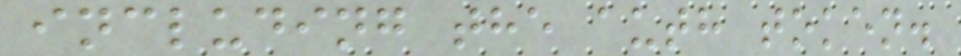including the auth token.
